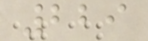229
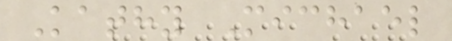Kathy Michael
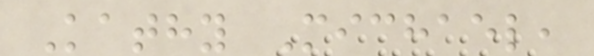Kathy Michael,
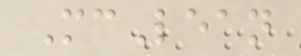McLean
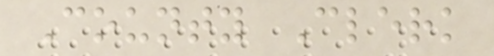County Clerk
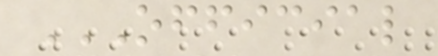OFFICIAL
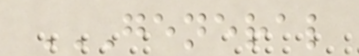GENERAL
